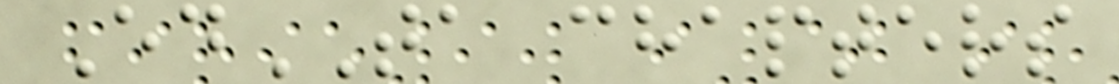EdTA chapters
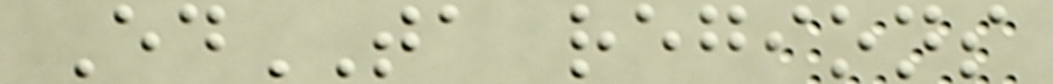EdTA regions
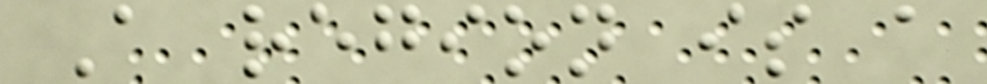A region is a
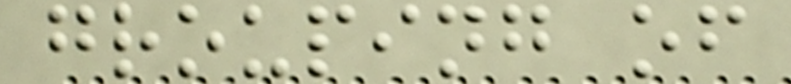grouping of
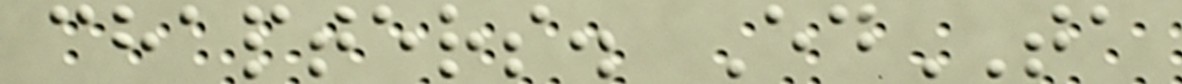chapters. EdTA
